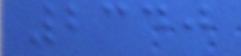2340
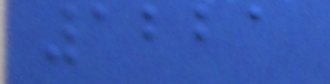1221
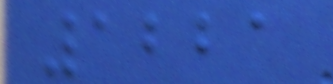1221
